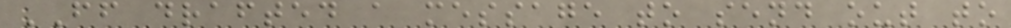FF drafted a message to send out to
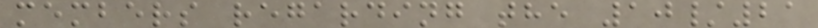members regarding the 10/21
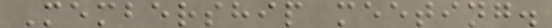Membership meeting.
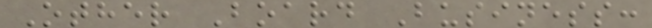Other Board Business:
